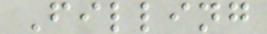Filling
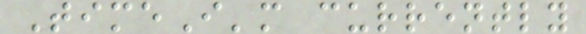TimeI'm currently
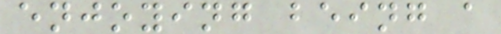enjoying being a
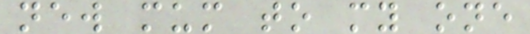new mum to my one
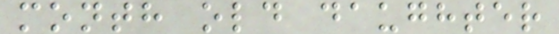month old daughter
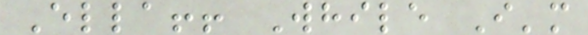Ella!! While I'm
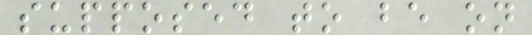supposed to be on
